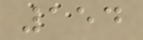154
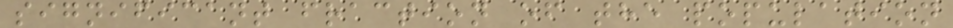significant fraction of the population
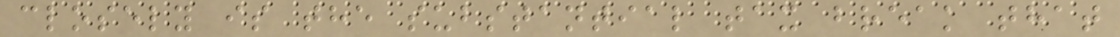closely is the substantial tax break that
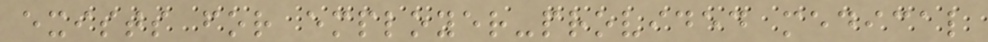exists for employer-provided medical
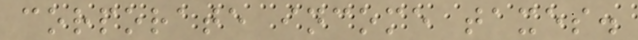corporate income taxes.
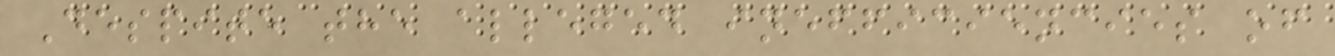Despite the alleged inefficiencies of
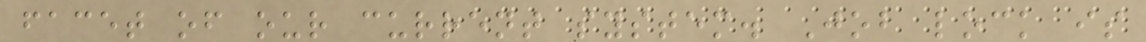facet of our current system. Job lock is
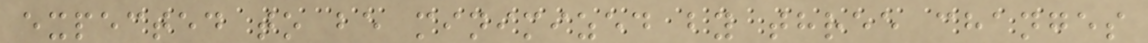expected to be minimized by three changes
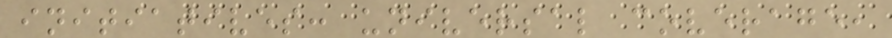initiatives: universal coverage,
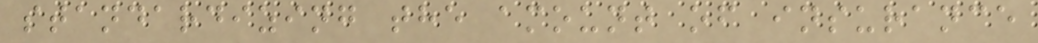standardizing the amount of insurance
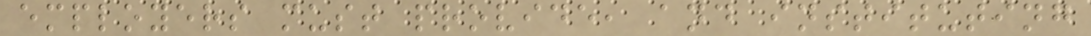employers must provide, and instituting
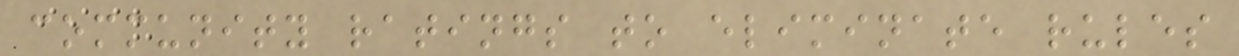community ratings to eliminate rules
